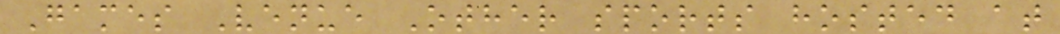Games Venue Other sports hosted at
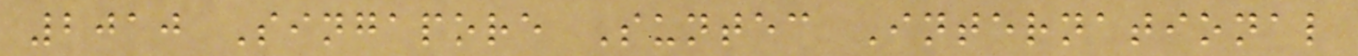2010 Singapore Suntec International
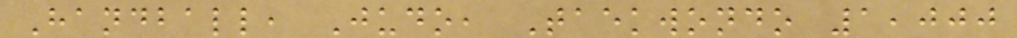Handball, Judo, Taekwondo 1,000
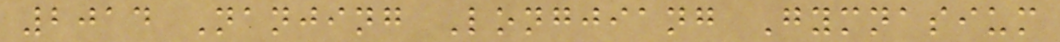2014 Nanjing Longjiang Gymnasium
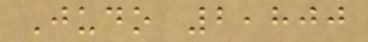Judo 2,800
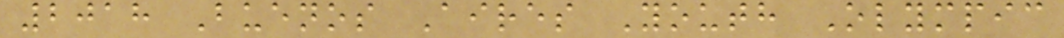2018 Buenos Aires Youth Olympic
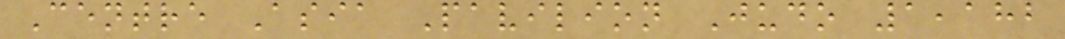Centre Asia Pavilion Judo 1,182
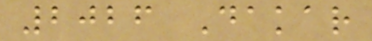2026 Dakar
